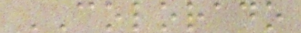COLORADO
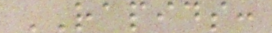RAPIDS:
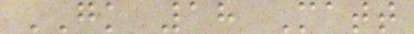GK 18 Matt
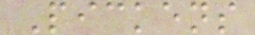Pickens
